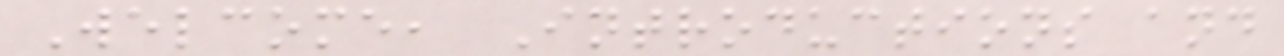Welcome, Introductions and
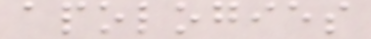apologies
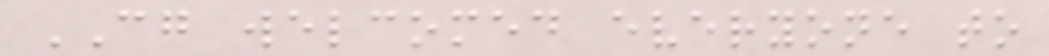CG welcomed everyone to
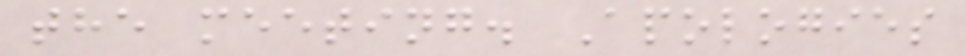the meeting. Apologies
